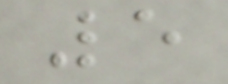5
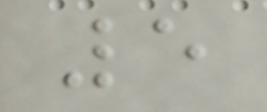5
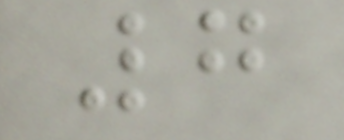7
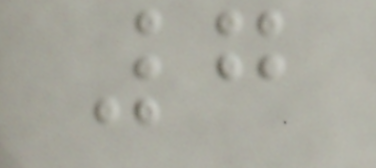7
